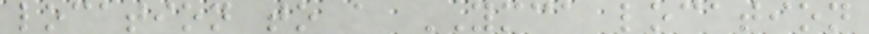location to a YMCA location
